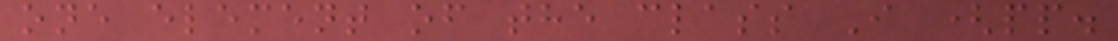one element of the class I (pp.
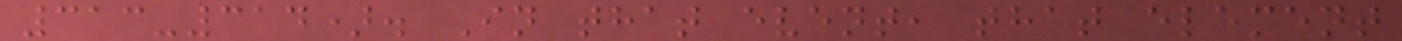313-314). In that event, that element
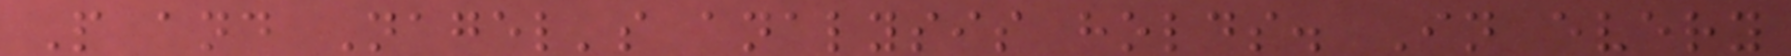P and Nagel's analysis holds. In every
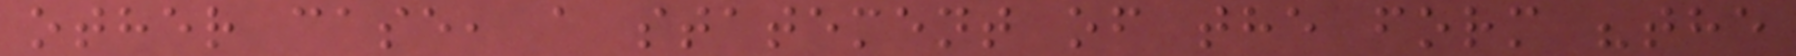other case, a statement of the form "the
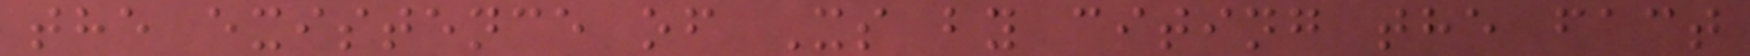the existence of Xs by citing the fact
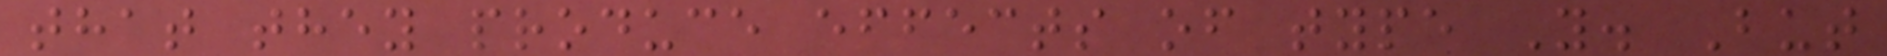that they produce effects of type Y. But
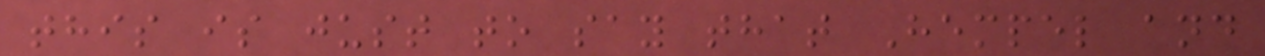this is just to say that Hempel and
